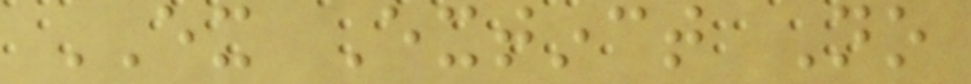EX Extinct No
